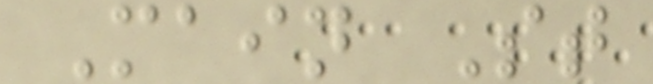Main St
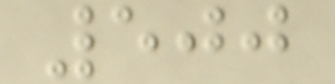500
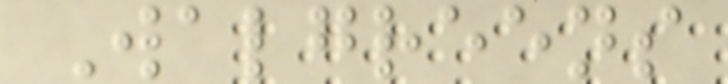Walgreens
